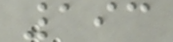193
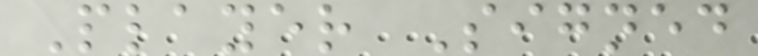Player Signed
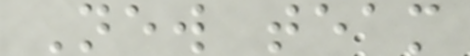New team
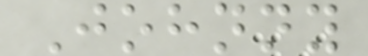Johnny
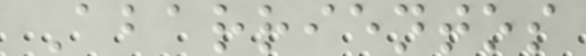Abarrientos
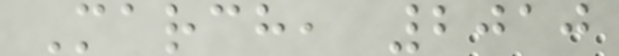March, 2010
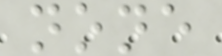none
